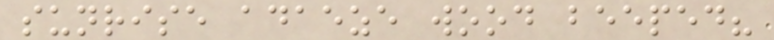sunrise adaeze wood beeped?
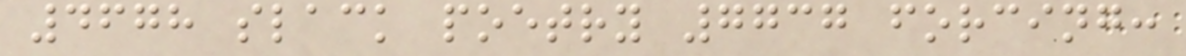4678 slack poetry 7737 forcing:
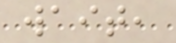wait,
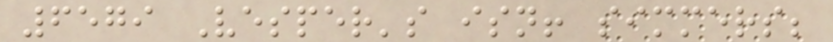6579 Vesper's isn! simmers;
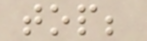top;
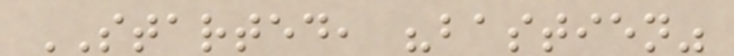STARTED, "bastien"
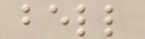bell
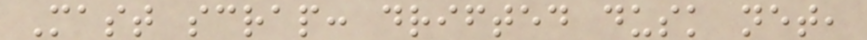Mast scrap: drifted dusk net,
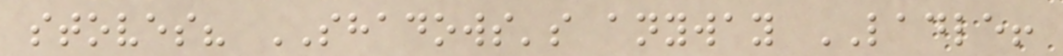stoves? SHADOWS's anyway LADLE!
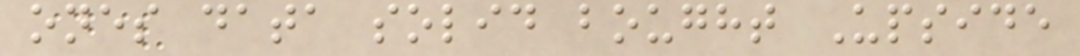ones data solid bought Upside
